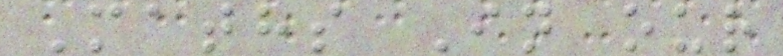Maths In our
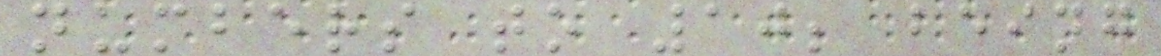numbers to 10; being
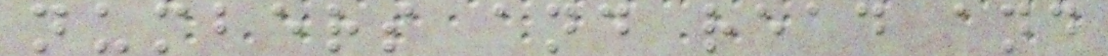numbers and read and
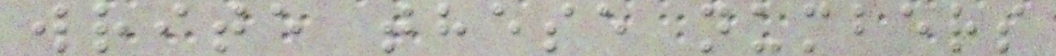write these numbers
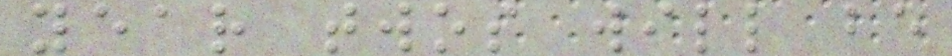year twos will be
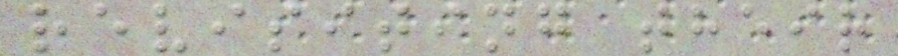revisiting their
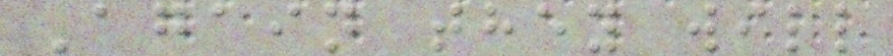Again they will
